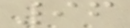96
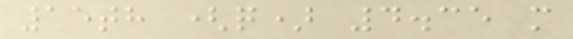15th (q) 4.35 m
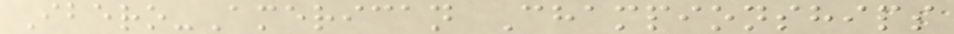Ibero-American Championships
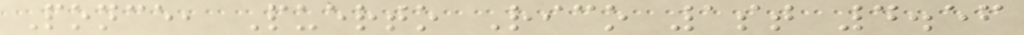Ponce, Puerto Rico 1st 4.56
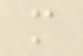m
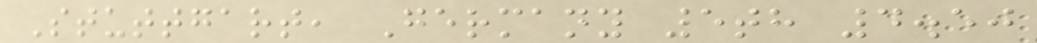Stuttgart, Germany 5th 4.50
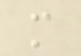m
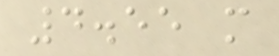4.55 m
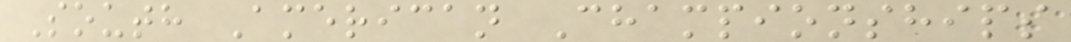South American Championships
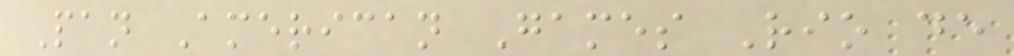Pan American Games Rio de
